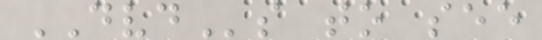DVDs to see
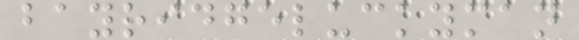bayridgeluckyman
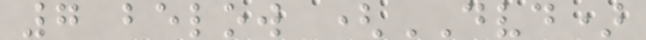7 below (DVD)
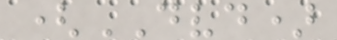(DVD)
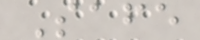Safe
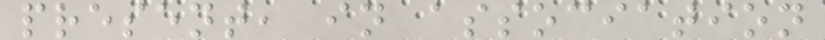present, in association
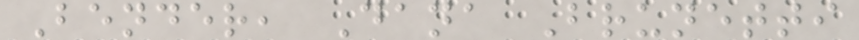Bender, Dana Brunetti
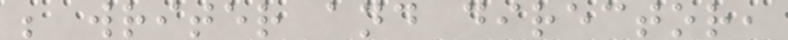; writer and director,
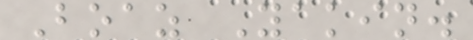Boaz Yakin.
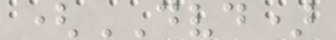(DVD)
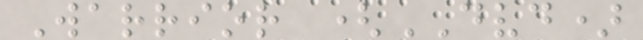Warrior (DVD)
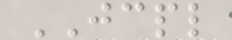JCPL
